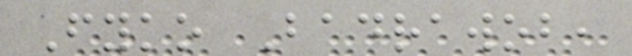Fyko Badrawob,
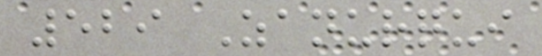529 Zanurqui
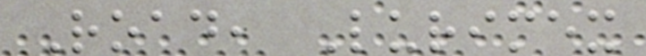Road, Lurimex
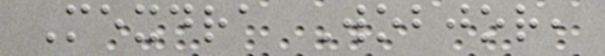Mexdra Wobjor,
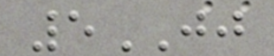5JJ
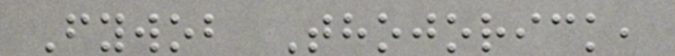Fywob Thojorick,
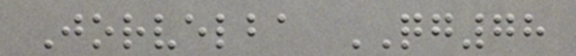Jorvelba QG78
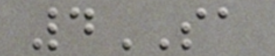4SA
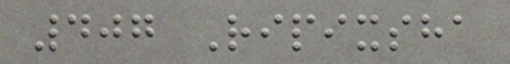407 Ripixsha
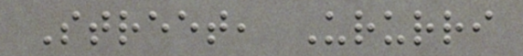Street, Ururri
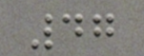47
